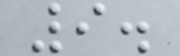9.
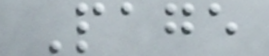Page
